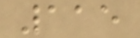115
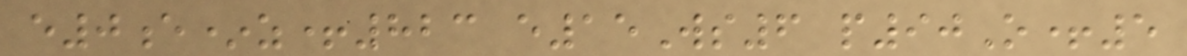e0e*z+823 e15Ws6 p90O+5
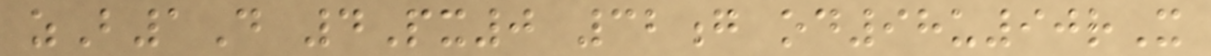zB1D 4Px0 32g od98u90rX
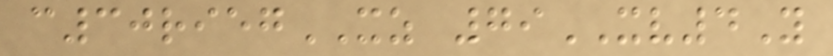c30riegXZ 79XV4Y
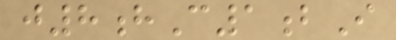j8hC1bI
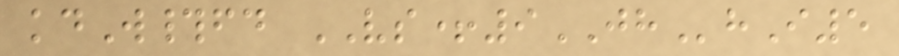kdW#fd VS+9JHhI5
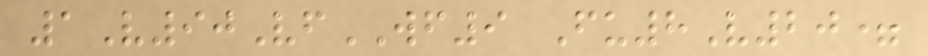1V90VfWF9 Fu8V20=
